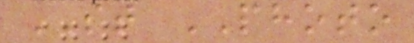ST PHOTO
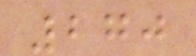270
